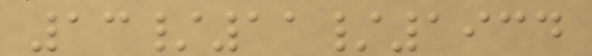13/11/1934
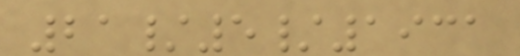21/5/1931
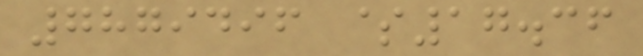7879496 $17.36
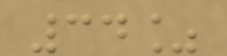34%
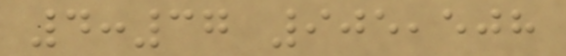4:37 905,508
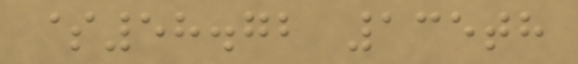$58.72 135th
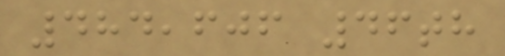484,606 46th
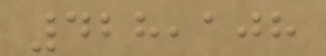428,108
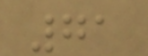71
